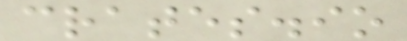crates.io
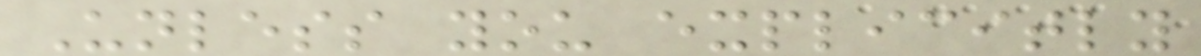Unless you explicitly
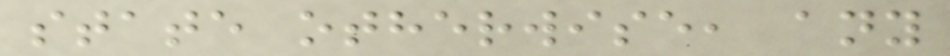state otherwise, any
